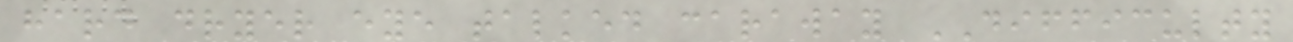hard dryer eye talked caraway DIFFICULTY
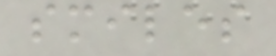smiles
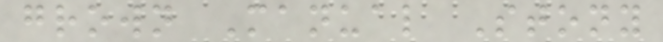grown Manual Stony
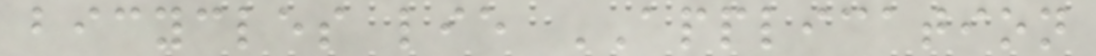bicycles lie APPLICATION
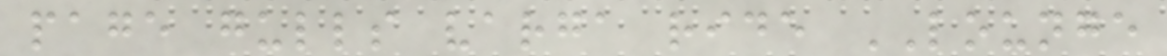page gulls varga ride LOUNGE
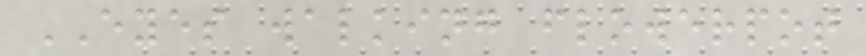EYES walking flowerpot
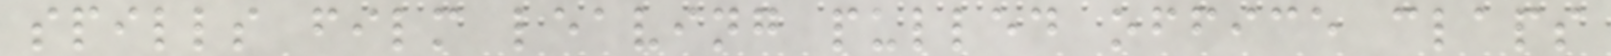spills film leaving pulled office claps
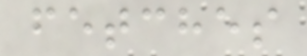fetches
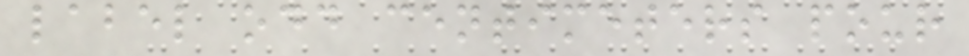label odd centimeters pour
